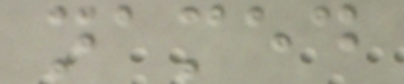named
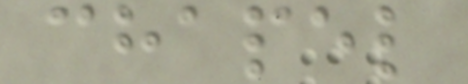chapel
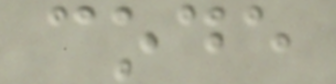code
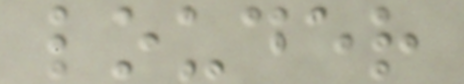louder
